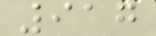917
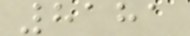8181
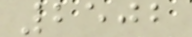2502
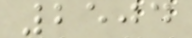2504
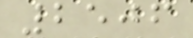2506
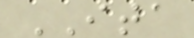ITA
